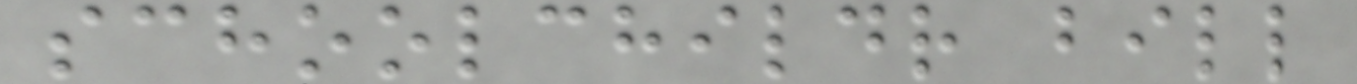schoolchildr bill
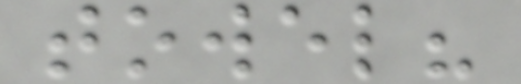towel?
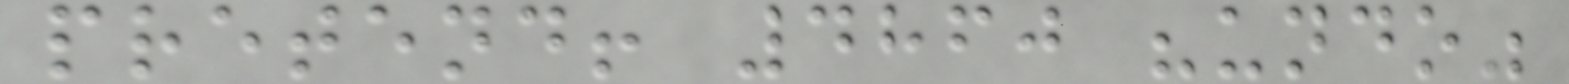pretend! 4860 "undo"
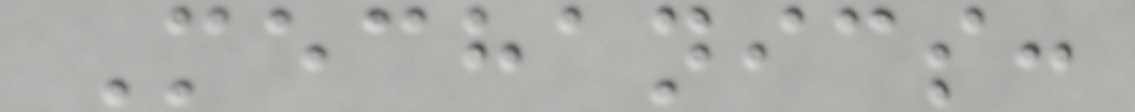Mechanics:
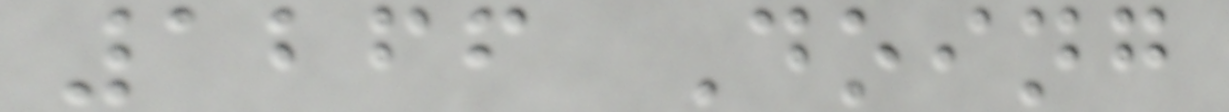1266 Doing
